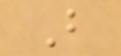B
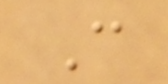C
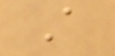A
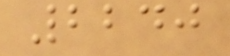2240
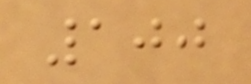100
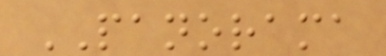PANORAMA
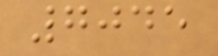7045
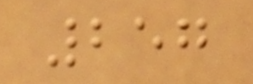257
